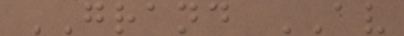GRAND AV
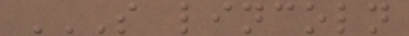S LINCOLN
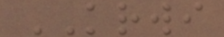KRWI
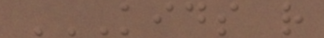KIDS R
